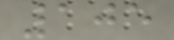105
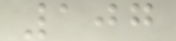107
